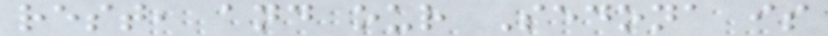rest, and our Sedona is
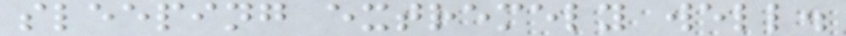sleeping extremely well.
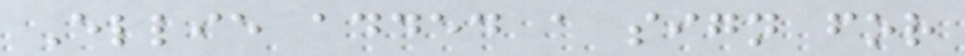Ellie added a sign for
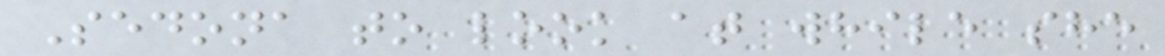Sedona to look at while she
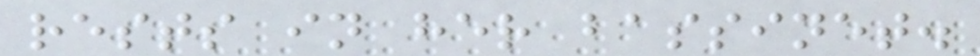rests in her bassinet.
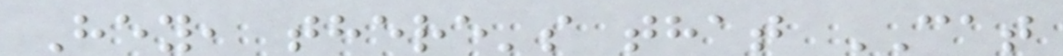Hey, there's that CAT
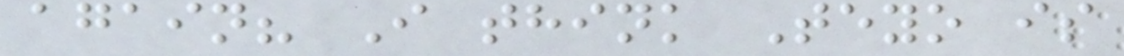again? I think Teyo is
